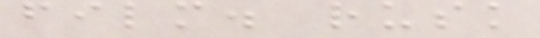film. rusk
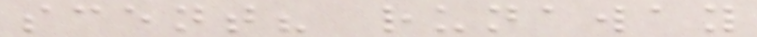scent? runaway
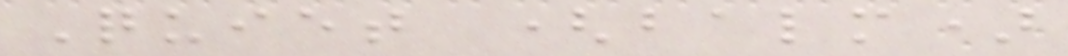Quiet (balm)
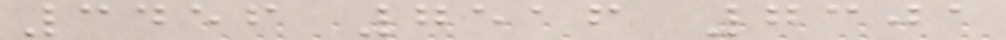3456 7516 7301
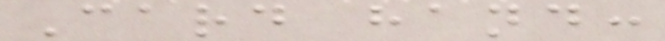Card hand:
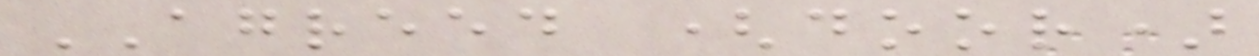AGREED (door)
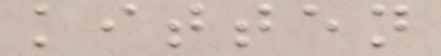kitten
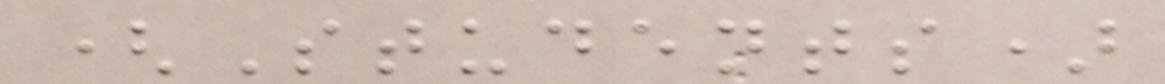(Students)
